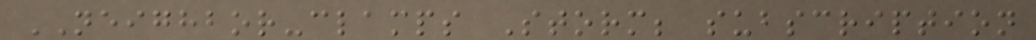NEIGHBOR-clamps Storm; subscription
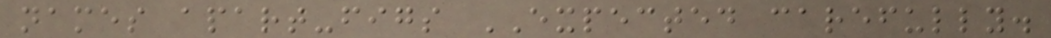names apart-figs EXPECTED carefully.
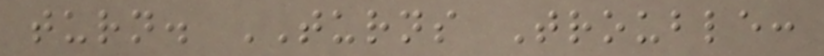turn. TURNS Trouble:
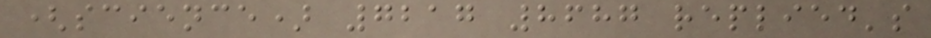(science) 7217 8687 replied's
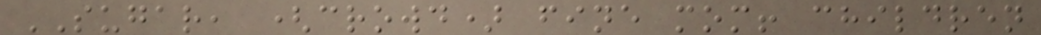SUGAR, (crowd) fine mom! children
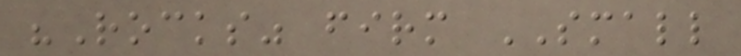"Rocks" firm SMALL
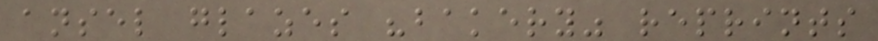ansel glazes "bakery" reprints
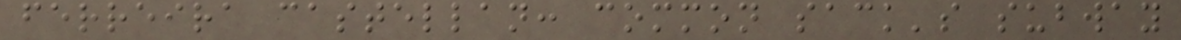ferreira castellan: common sack's subway
